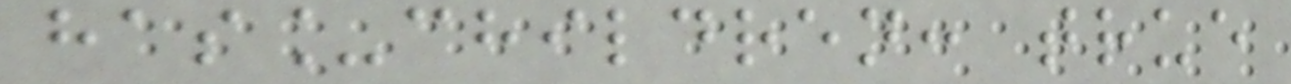has_children: true
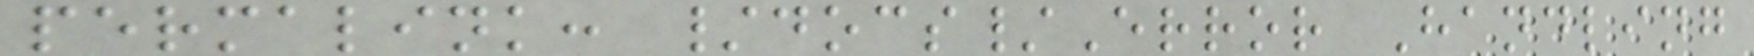permalink: /docs/Error Handling
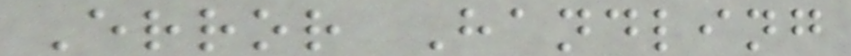Error Handling
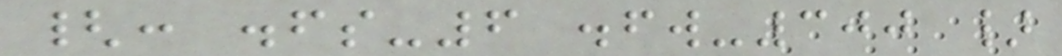{: .fs-6 .fw-300 }
